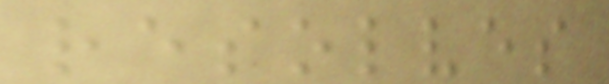resolves
